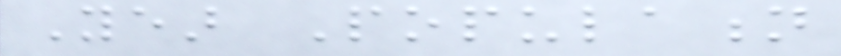Year Population
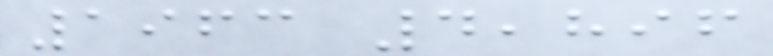1963 4,896
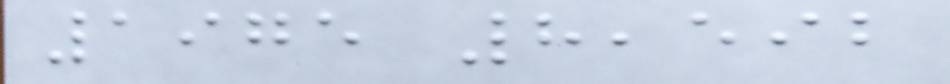1975 8,592
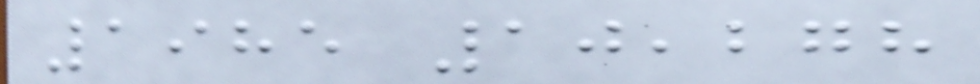1985 10,278
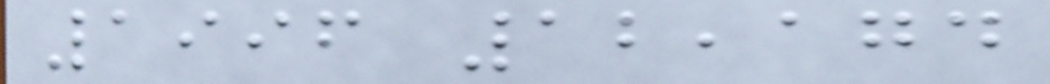1996 12,174
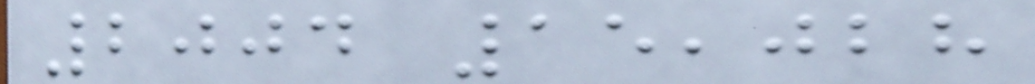2004 15,028
